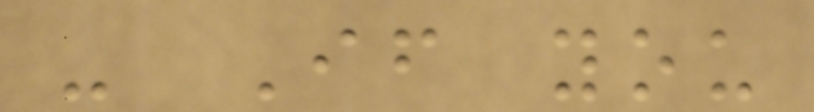- If you
